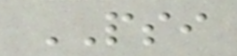PSI
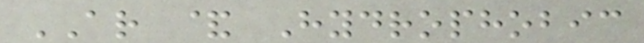AR & Hydrophobic
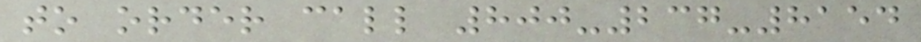to order call 800-237-8154
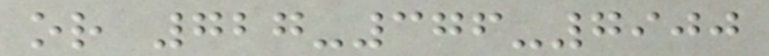or 727-376-7900
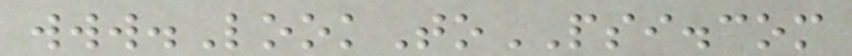www.LookToPSI.com
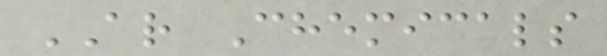AR Chemicals
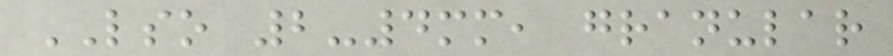LSO 2-4mm, granular
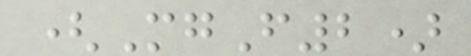(MgF2)
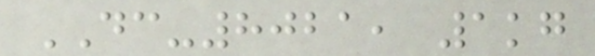DC-8021, 1kg
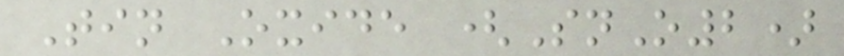Tin Oxide (SnO2)
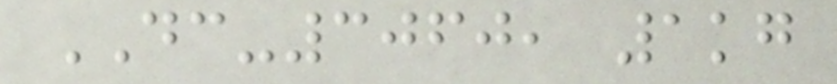DC-3060, 1kg
